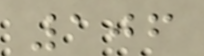106
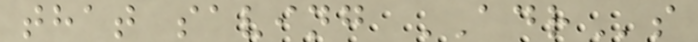that saving ADRs
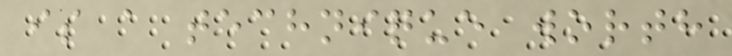is a technique worth
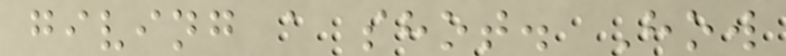giving a shot. How
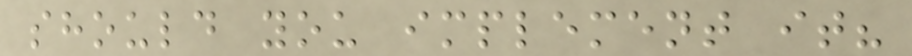should you implement it?
